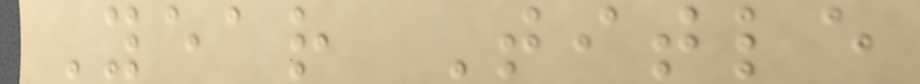Year Title
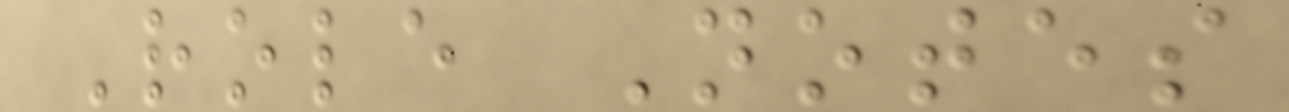Role Notes
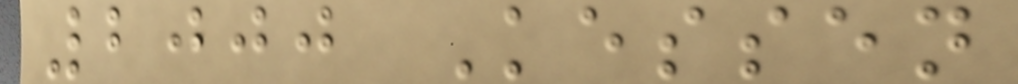2000 Kessen
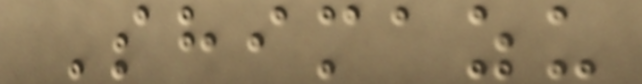Shimazu
